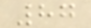87
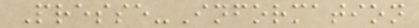Presse-Information
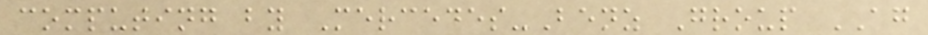computing by Mercedes-Benz Group AG
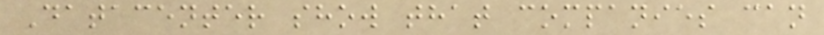Datacenter show that companies can
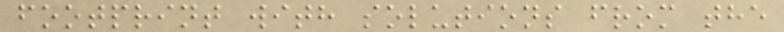footprint with solutions from the
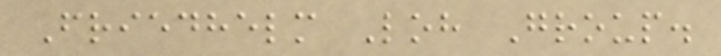Friedhelm Loh Group.
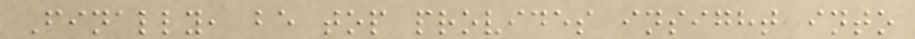Finally, be top provides insight into
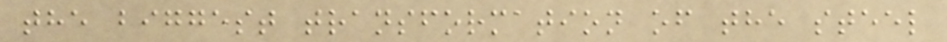the biggest transformation of the steel
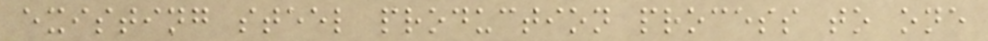existing steel production process to one
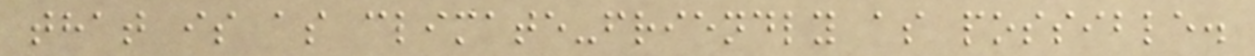that is as climate-friendly as possible.
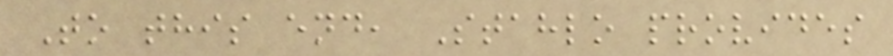To this end, Stahlo provides
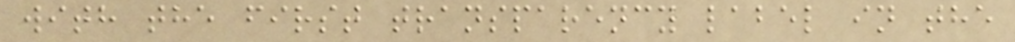with the first transparency label in the
